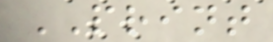PRINT
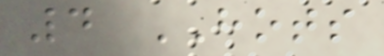4 HOTS
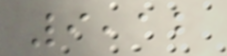9,12
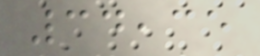34,35
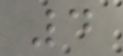4
